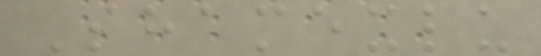Shamexlu
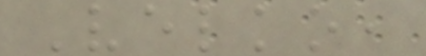Velko,
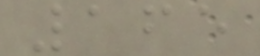165
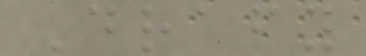Drafy
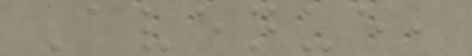Avenue,
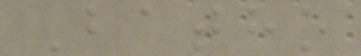Batho
